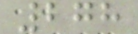278
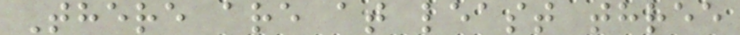There are at least three
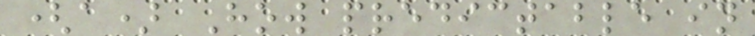(a) How predictable in
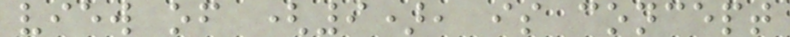view of (9), is concept
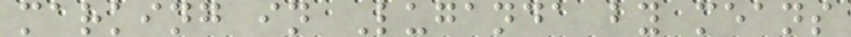marking in Luganda by means
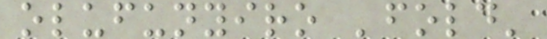olufunyiro 'fold'
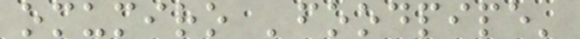omumiro 'foodpipe'
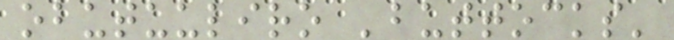obutuuliro 'buttocks'
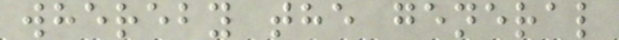whereby the general
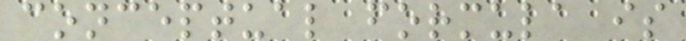conceptual formula is
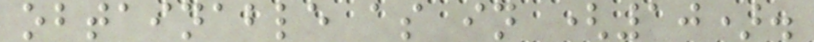obtainable as in (10).
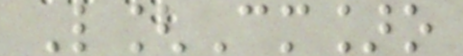L[Cm]o
